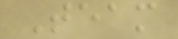Team
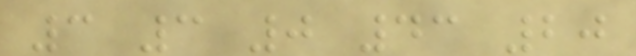3 3 0 43 20
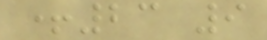+23 9
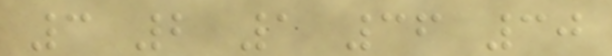3 2 1 36 30
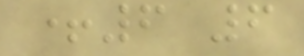+6 6
